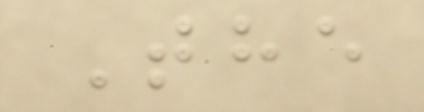The
